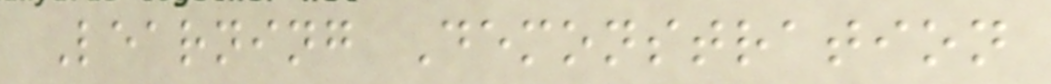Learning Demonstration
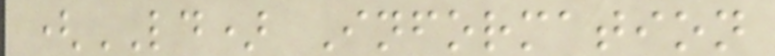(LD) Information
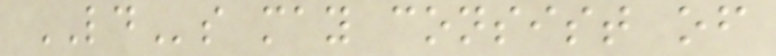LDs may consist of
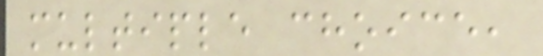multiple choice,
